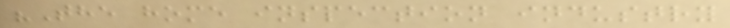"The home inspection industry
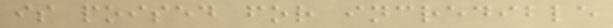is poised for incredible
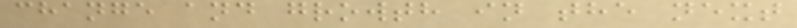change and growth in the next
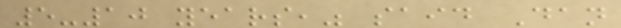5-10 years," said Dan
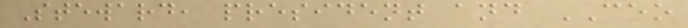Steward, president and CEO
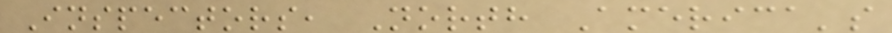Inspectors, North America's
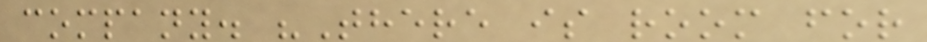company. "There is room for
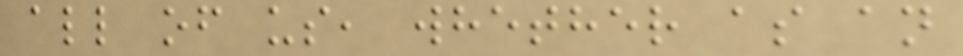all of us, whether as an
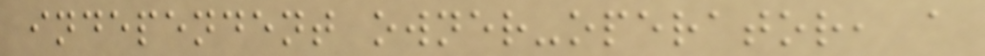independent owner-operator, a
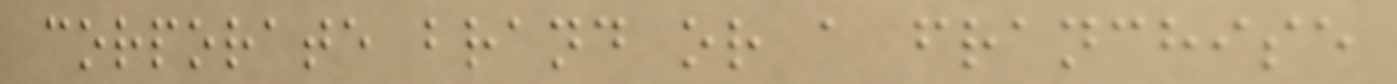corporate brand or a franchise
